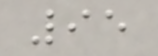95
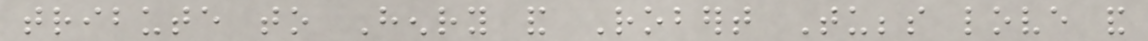tribute to Henry and Robert Tubbs love and
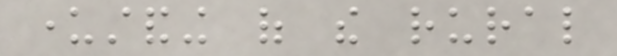understanding of the rural
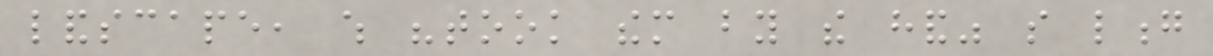landscape, which "took them by the hand" so long
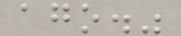ago."
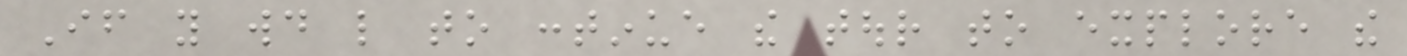If you would like to continue the tour to explore the
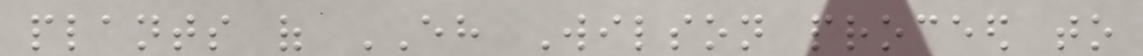plants of EH Wilson proceed to
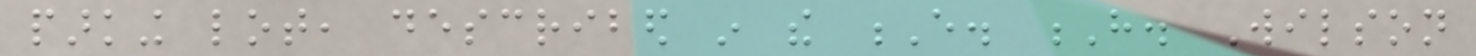parking lot, described in the E. H. Wilson
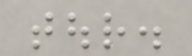tour.
